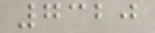7320
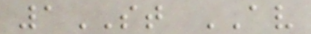1ST AV
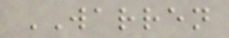WARREN
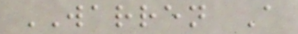WARREN A
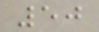50
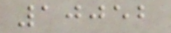10052
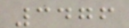3476
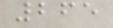265
